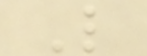L
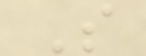S
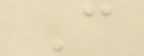C
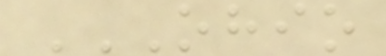OHIO
